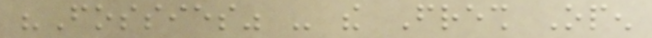"Fossies" - the Fresh Open
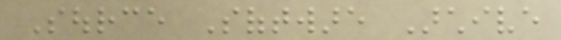Source Software Archive
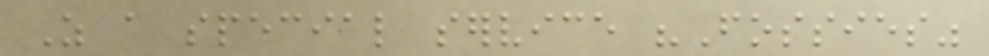As a special service "Fossies"
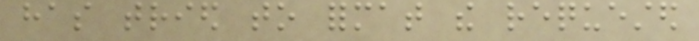has tried to format the requested
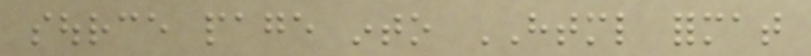source page into HTML format
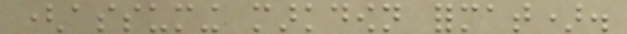(assuming markdown format).
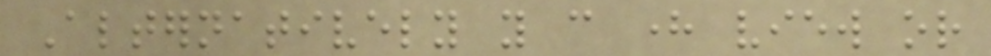Alternatively you can here view or
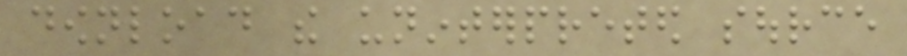download the uninterpreted source
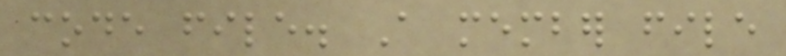code file. A member file
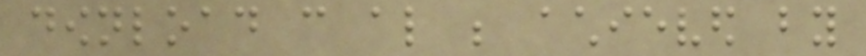download can also be achieved by
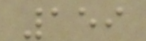159
